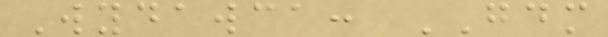Wydawca: GDM
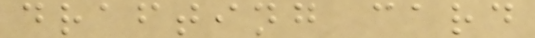drafting card
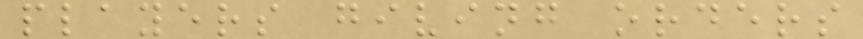players giving orders
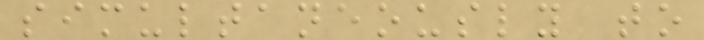simultaneously to
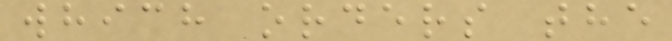which orders the
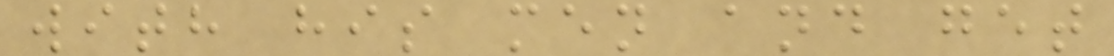with his men and get
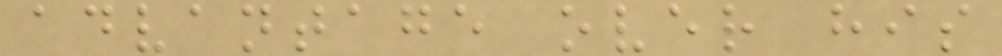advantage over his
